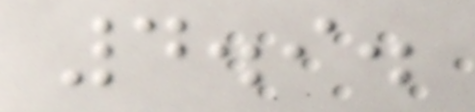4.9.
